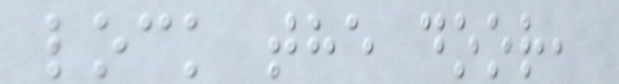lock the door,
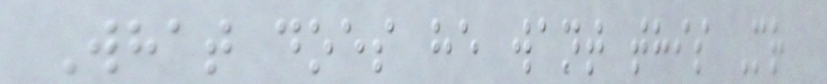What does he want this Mr
